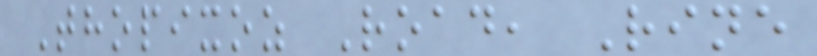Thopixoz Road, Rine
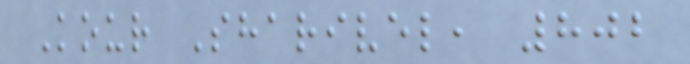Kour Sharivel, 802
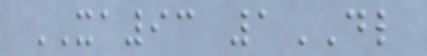XA93 1DL
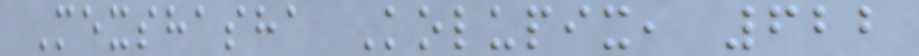Mexshasha Kolupix, 622
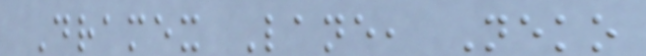Dramex Lane, Neko
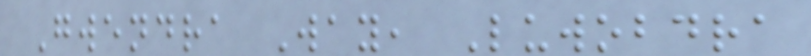Gwendra Way, Luwobdra
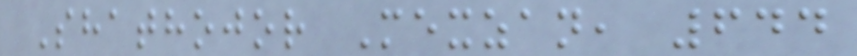Shathojor Mexzan, 644
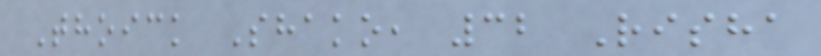Thoick Shako, 32 Risha
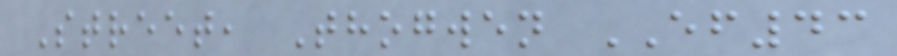Street, Thogwen EF43
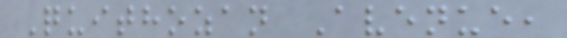Quithozan Avenue,
